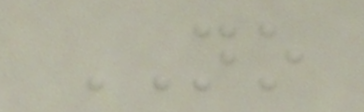NO
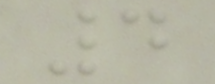4
